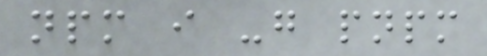npm i -g pnpm
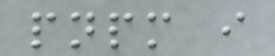pnpm i
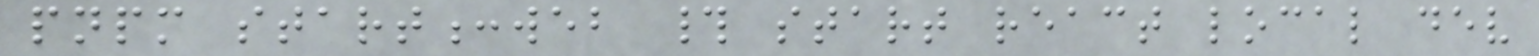pnpm start:web # start react local dev
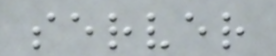server
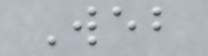Web
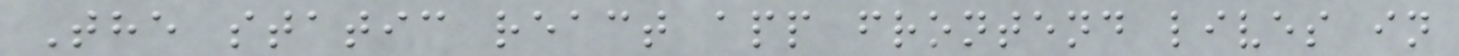The static react app frontend lives in
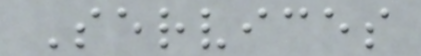Services
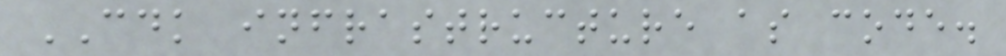CDK infrastructure as code.
